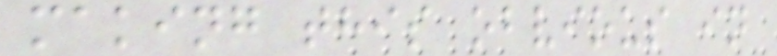making this obvious in
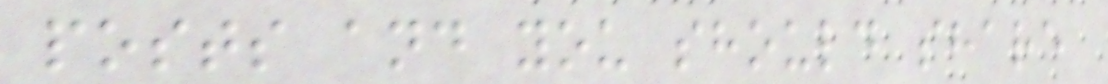posts and you should share
